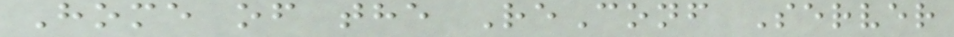Home of the ReConf Server
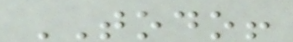TODO!
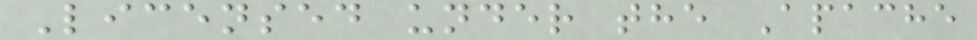Licensed under the Apache
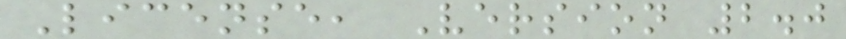License, Version 2.0
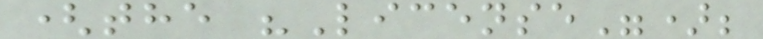(the "License");
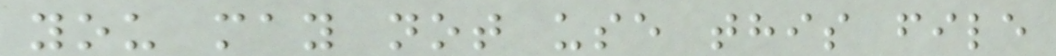you may not use this file
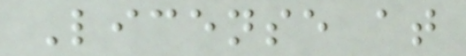License at
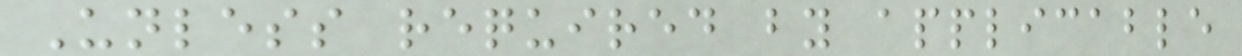Unless required by applicable
